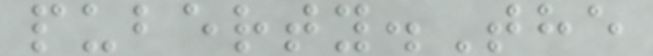puberty.The
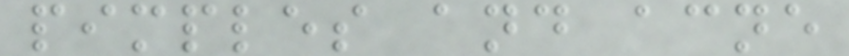pimples and acne
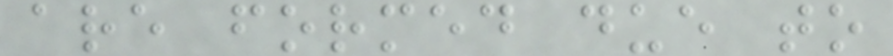are formed due to
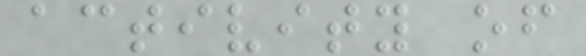activity of
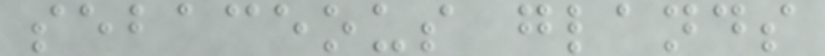sebaceous glands
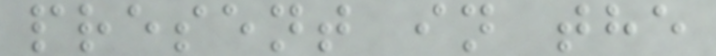present in the
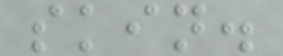skin.
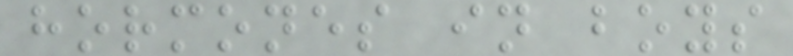hormones in boys
